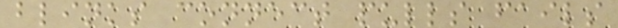blinks connect pulls fails
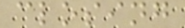closing
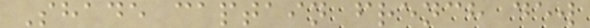Shade captain french dew
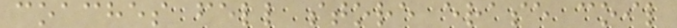coaches fell store erase coil
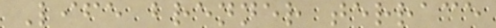Life brenner terrace
